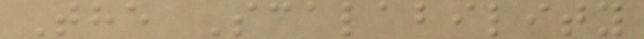The Scalability
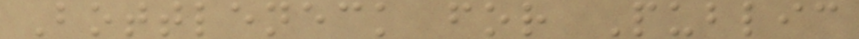Bottleneck for Public
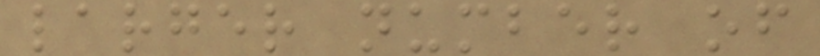larger number of
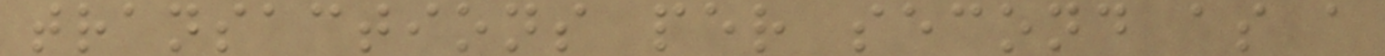transactions per second as a
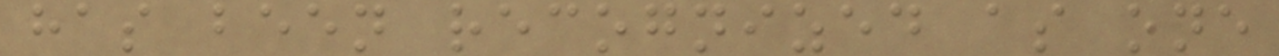has been recognized as one
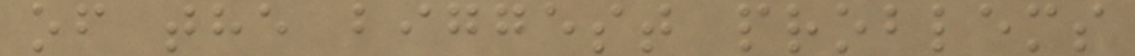of the biggest problems
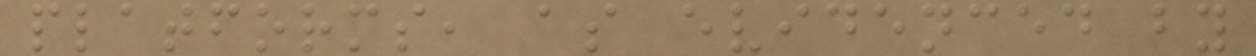platforms, as evidenced by
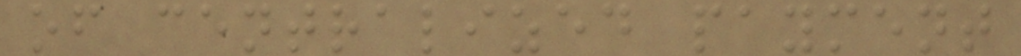of centralized payment
